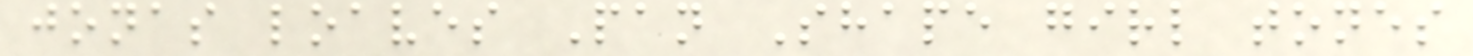jonas loaves Pan Shape girl tones
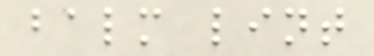balm lint
